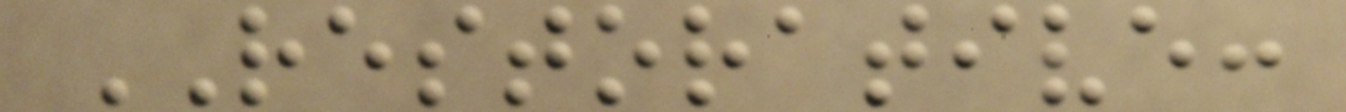RESTORATIVE:
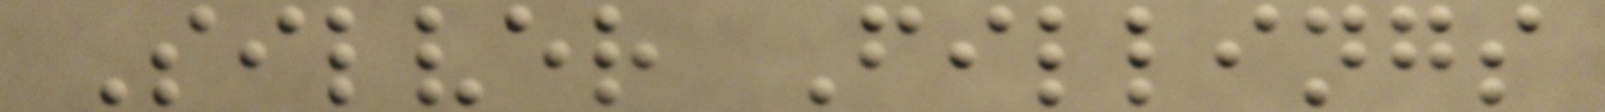Silver Fillings
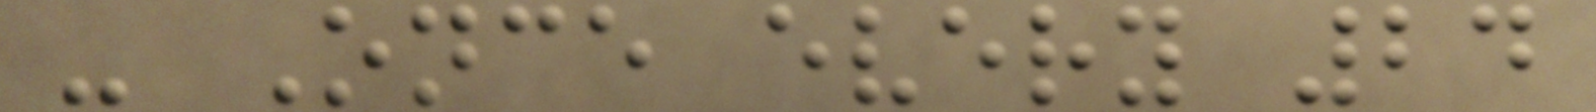- Once every 24
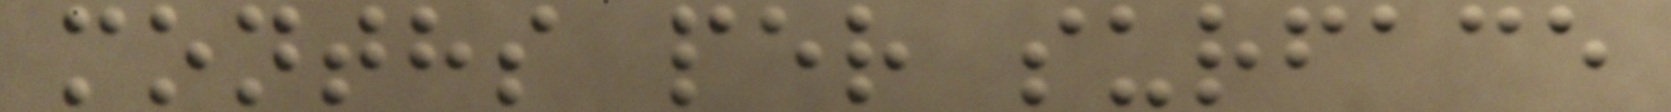months per surface
